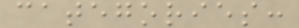categories:
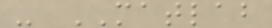- MATLAB
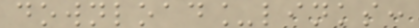download_links:
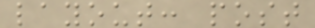layout: post
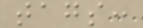tags:
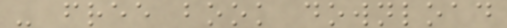- free book download
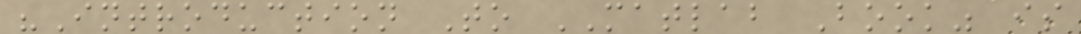"Introduction To MATLAB Book" is
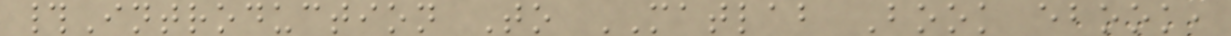#Introduction To MATLAB Book ebook,
